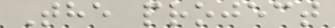The project
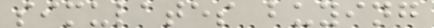simulates buying
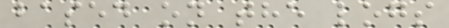based on the logs
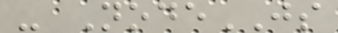- NodeJS
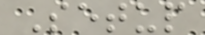Setup
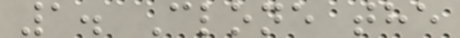1. Clone the
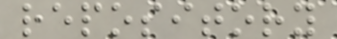repository
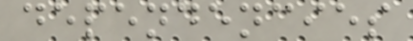dependencies
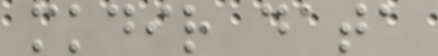mkdir data
